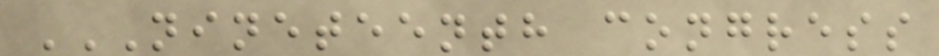NINETEENTH CONGRESS
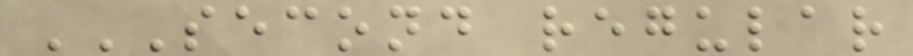SECOND REGULAR
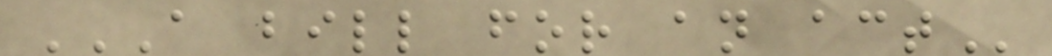A BILL FOR AN ACT
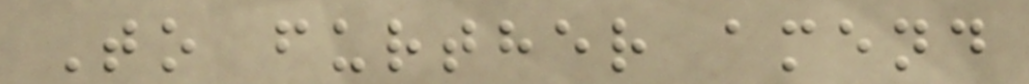To further amend
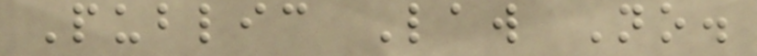Public Law No.
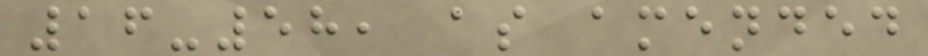16-58, as amended
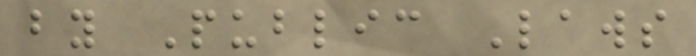by Public Laws
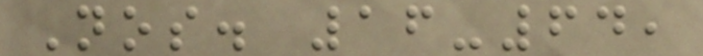Nos. 16-64,
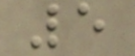5
